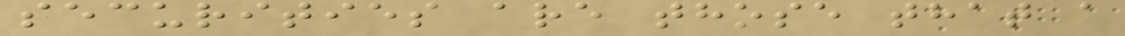securities are those that a
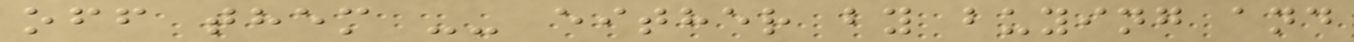off them -- either by buying and
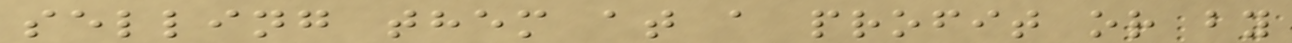selling them at a profit or by
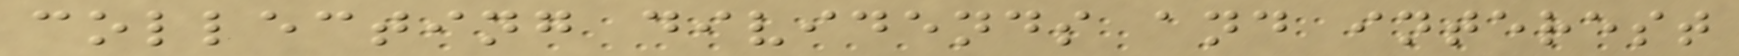collecting dividends and interest
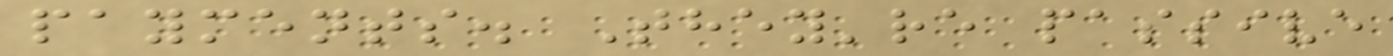payments. They're passive
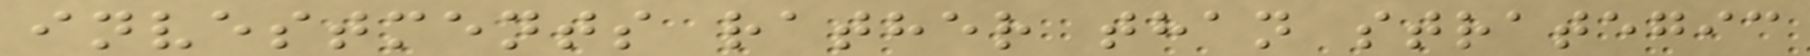investments rather than strategic
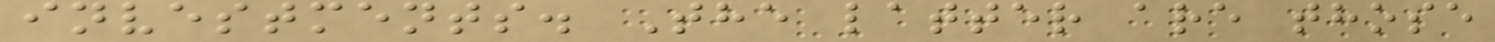investments. The latter are those
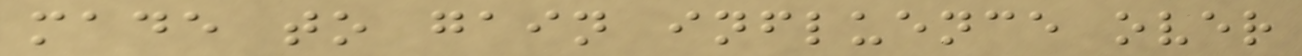made to gain influence over
